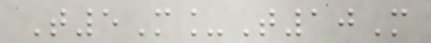T5M_T10M
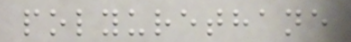polyurethane
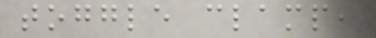toggle clamp,
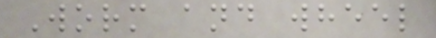Worm and wheel
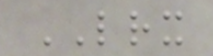LRX
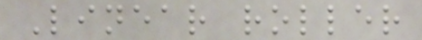Linear roller
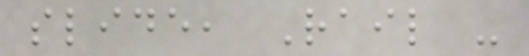slide, Rail -
